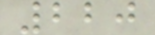220
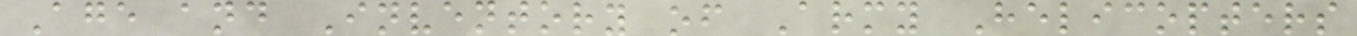Age and Inventory of Army Helicopters
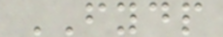FYDP
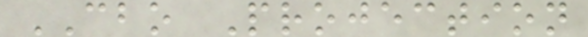CBO Projection
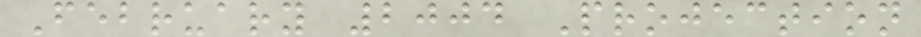February 2004 Projection
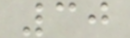30
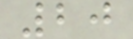20
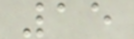15
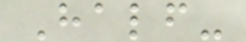Half-
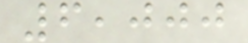6,000
